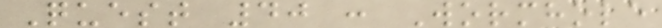Quest 40 : Wormhole
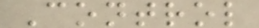Control
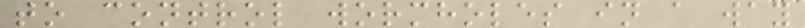to control wormholes in a way
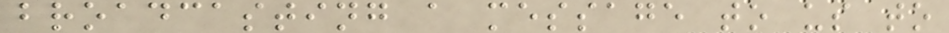broadcasting a message to us to
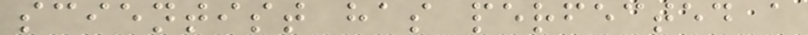scientist has perfected a
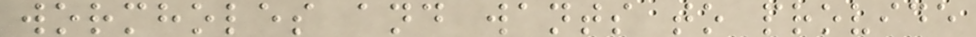wormholes and wants to provide
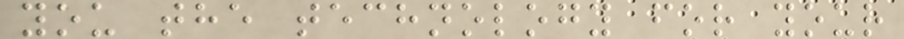you the technology for your
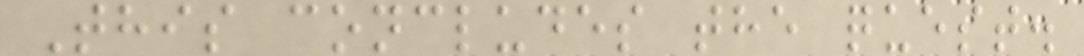This concludes the quest.
